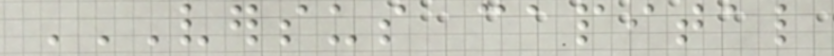VERSUS CAPITAL
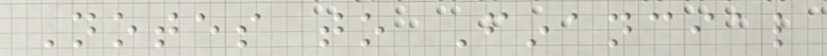Notes to Financial
